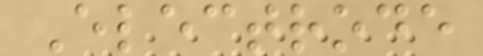Electrode
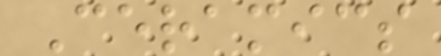Ceramics
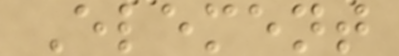Element
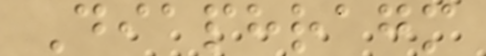Diaphragm
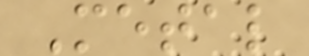Metal
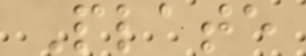Plate
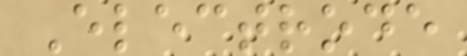Electrode
